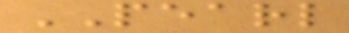PEARL
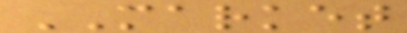MARKET
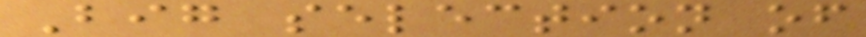Big selection of
